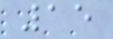15
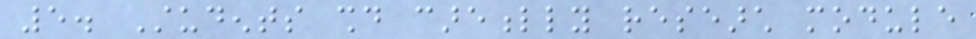5. Students should carefully research module
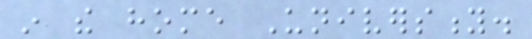in the home University.
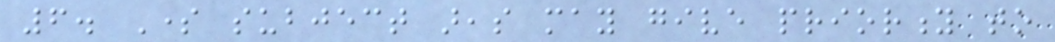6. Some subject areas may give priority to
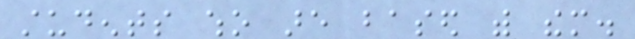students who are based with them.
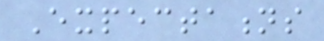Expectations
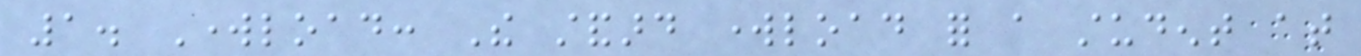1. Workload: The standard workload for a student at
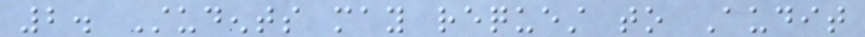2. Students may request to Audit
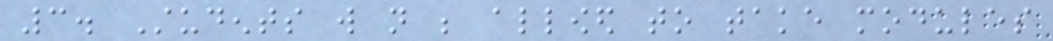3. Students will not be allowed to take modules
